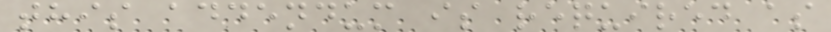this addendum is required as
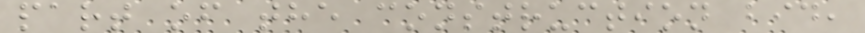part of the construction bid,
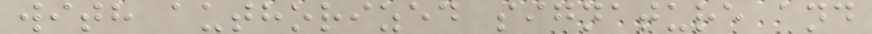with authorized signature and
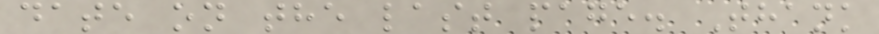date on the last page. Thank
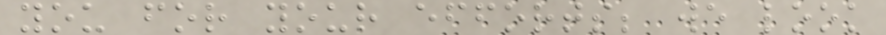you for your efforts; we look
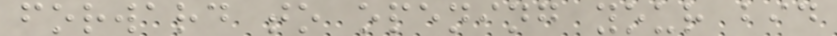forward to opening your bid
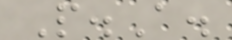P.A.
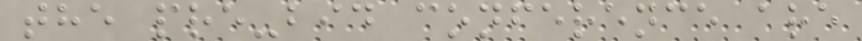the pre-bid conference are
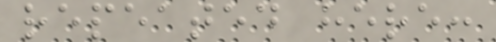repeated here:
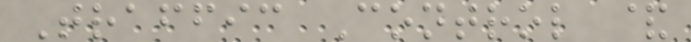Traffic Control &
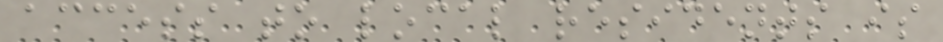access to local residents is
